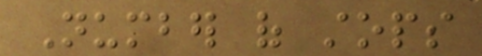Number of stops
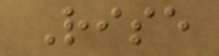Rise
